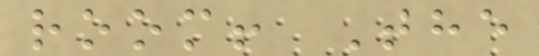room! The
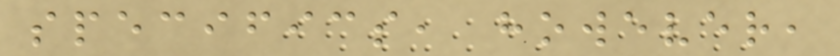specifics, however,
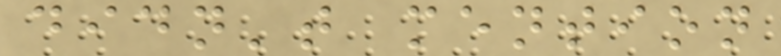didn't mention
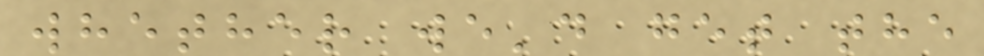whether we'd get the
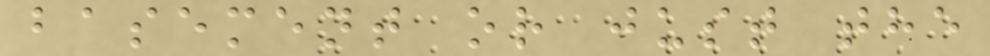basement or just the
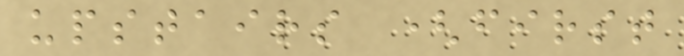upstairs (first
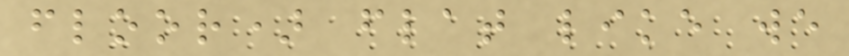floor) flat like we
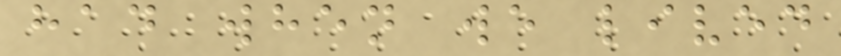had when we lived
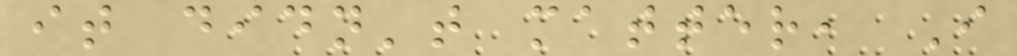it didn't matter, I
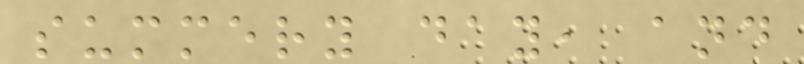summery day, and
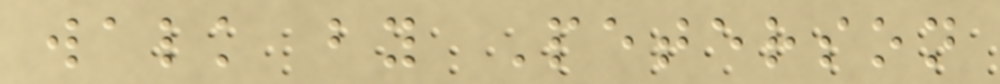walk by Peterson
